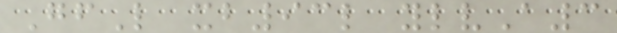GfL xb93l ylvA3
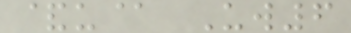&u@ Uw6
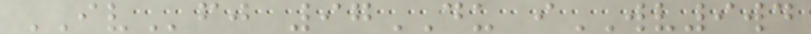IVfj 97DU iWV9wd
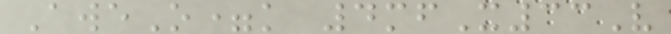AweO=k 4mfX33V
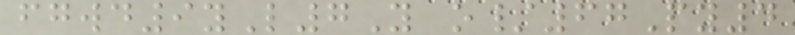fgwd9yL7Y o/67Py4
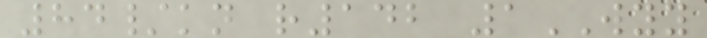84/kn r142 1WYY
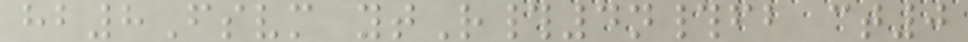hb8Fsvm ytR#4n#fb ct0
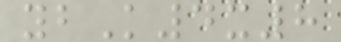ybK4x8
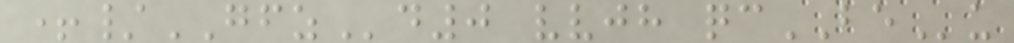+/GFZd0 vvjh qcBEu
